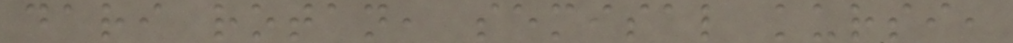dari rotan, semisal kursi,
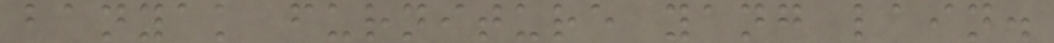banyak furniture yang lain.
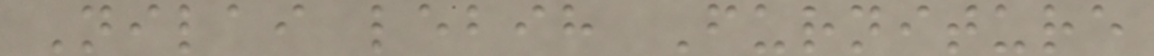Nilai lebih Furniture
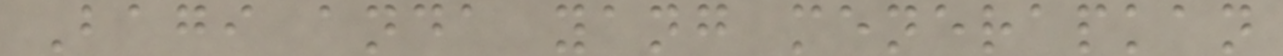Bagi anda yang menerapkan
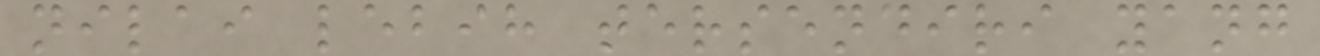nilai lebih tersendiri yang
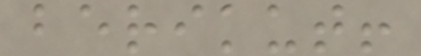berikut!
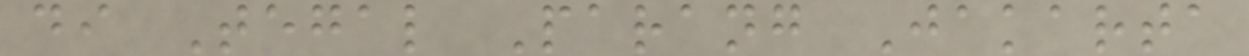di Tegal Parang Jakarta
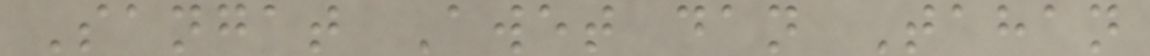Sangat Awet dan Tahan
